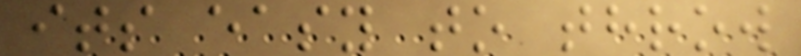its easy to throw
